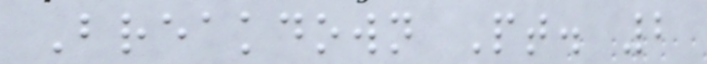Breakdown Pt. 2
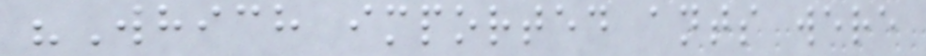"Which imported ants were
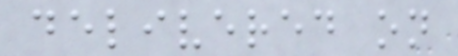delivered on
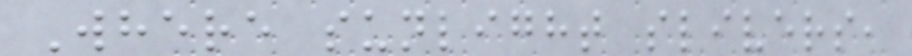Where sunlight slivers,
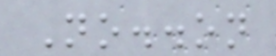No..on
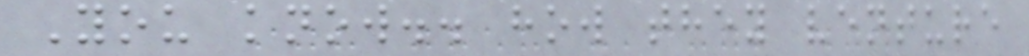You know.. how they venture
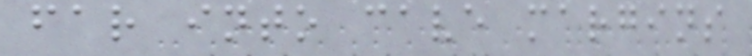far into cave margins
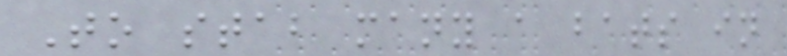To stab many a bats in
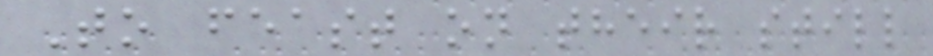To feast on their still
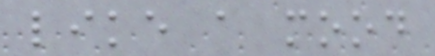like a mood
